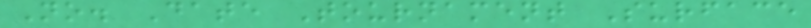No. Date Tournament Surface
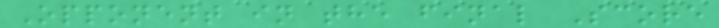Opponent in the final Score
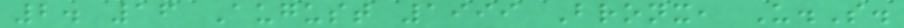2. 16 August 1999 Bronx, U.S.
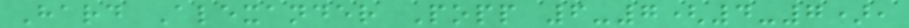Hard Alexander Popp 6-7(4-7),
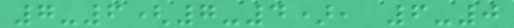7-6(7-4), 6-0
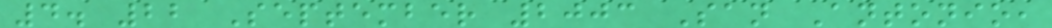4. 22 September 2003 San Antonio,
